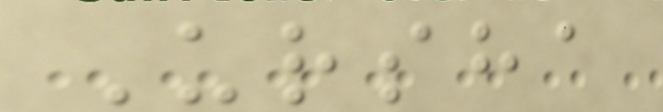Ursha
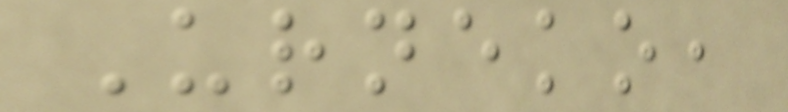Urneko,
